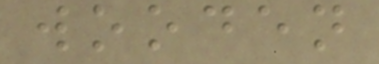wooden
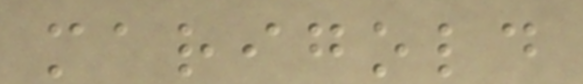marigold
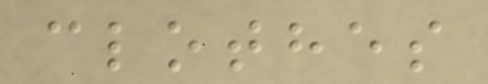clothes
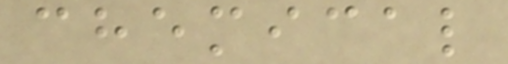chemical
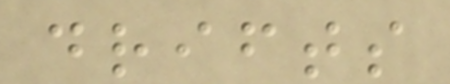drifts
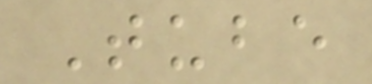Tube
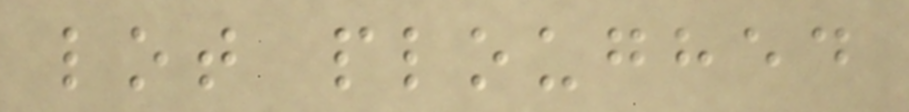lot ploughed
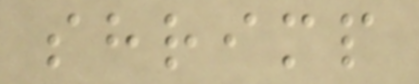shrimp
